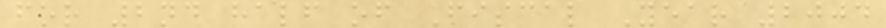for 2nd half of Fiscal Year 2004
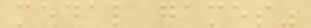medal games"
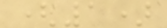(1)
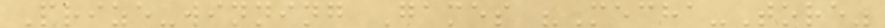Prize-winning Games "Mecha-Tore"
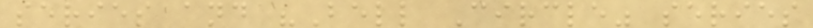series and "Bell Circle" series
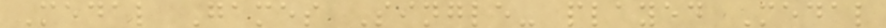Medal Games Single- played Medal
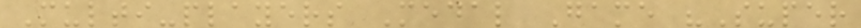Multi-players Medal Game "Super
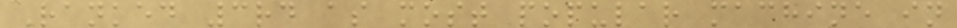Ranked 3rd as most popular machine in
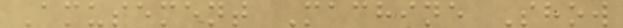Amusement Machine Show
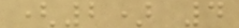(2) 4
